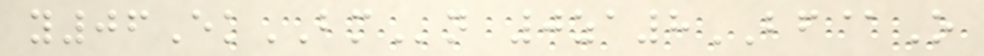y06EkBMn 0za8BF@O
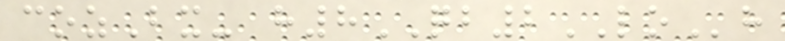cozBx- h8QB2LOh
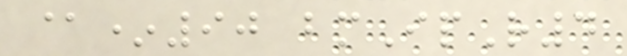@*90 bmIpR4
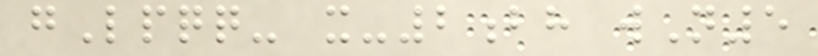gLpqq- x-2bh wN5
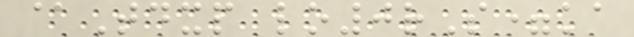@Tdxp lo0rS=ka
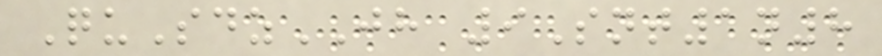QuSdzJH 9Snt1n8
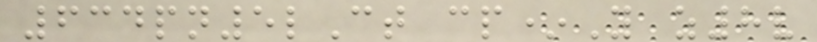634pn5lCt cp*Y z8v
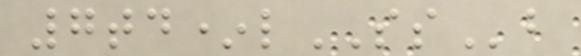7td*lSSb
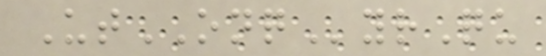UtONQyrQu
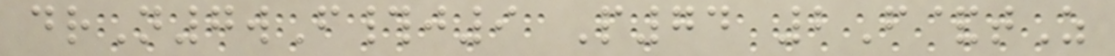drN7wF#j9 P74 2F&tZ
